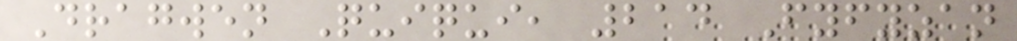Dragwen Quiqui, 214 Fyfyzan
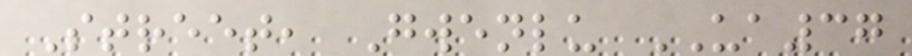Street, Gwenlu UA37
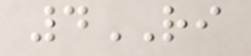4RI
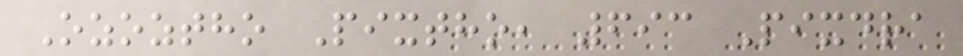Ozoztho Pixtho, 693 Pixdra
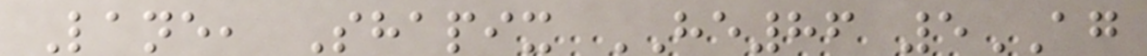Lane, Shapix HE86 5AG
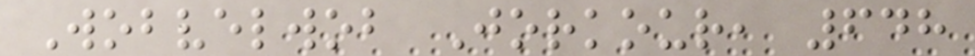Wobvelwob Jorkour, 648
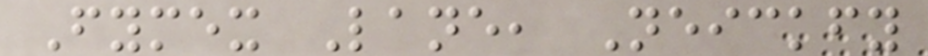Fymex Lane, Neickfy
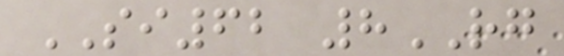SI62 8RG
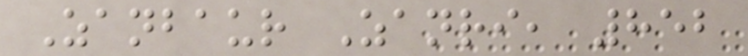Zanbaur Zanri, 852
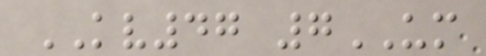KV47 7UM
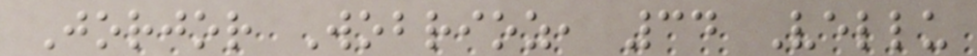Jorjor Wobrioz, 34 Vellu
